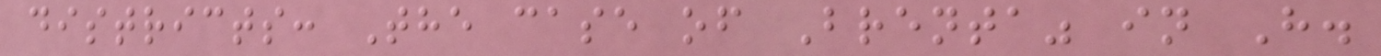districts: The case of Brenta" in H.
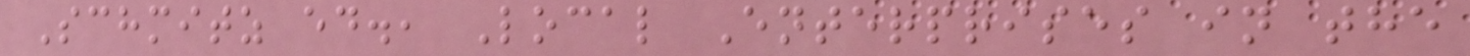Schmitz ed., Local Enterprises in the
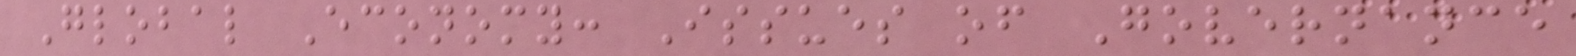Global Economy: Issues of Governance
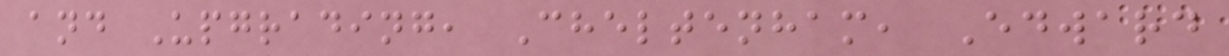and Upgrading, Cheltenham, Edward
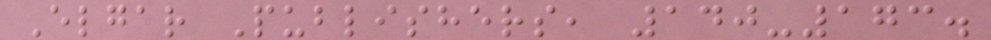Elgar Publishers, 140-173.
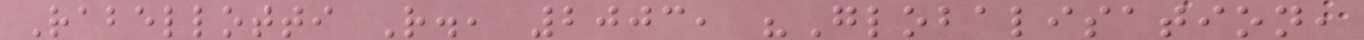Rabellotti R., 2003, "Globalisation,
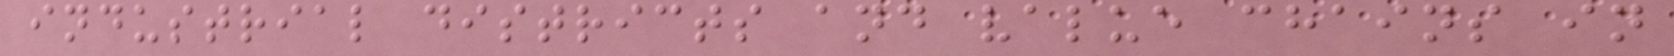industrial districts and value chains in
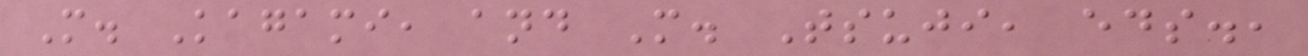M. Kagami, and M. Tsuji, eds.,
